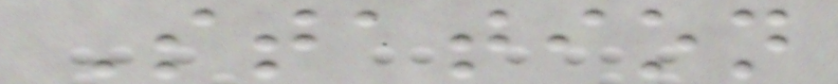Station
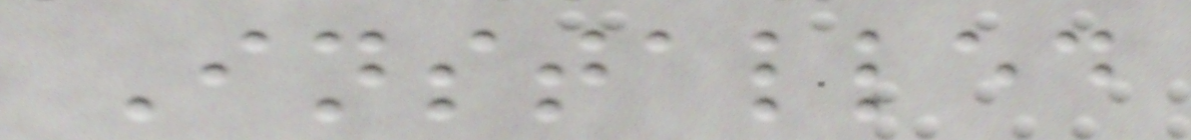Installed
